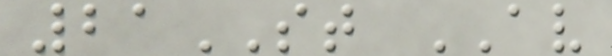21ST AV
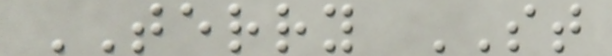TERRY ST
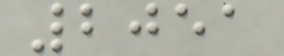2051
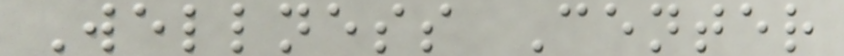Wellness Center
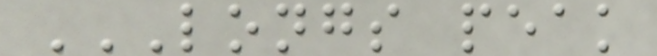LONGS PEAK
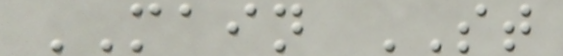MAIN ST
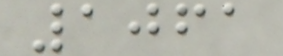1061
